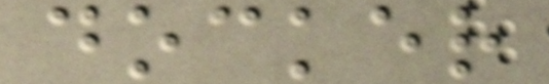docker
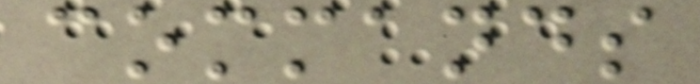commands
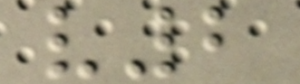v2
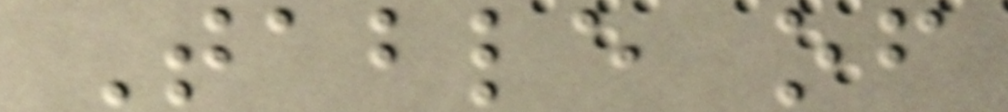Table of
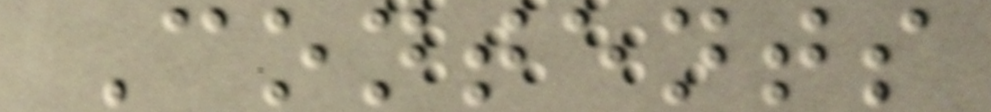Contents
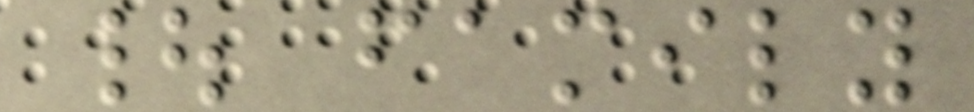| family
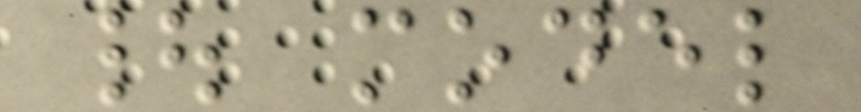| model
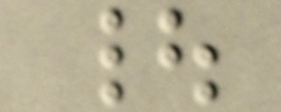|
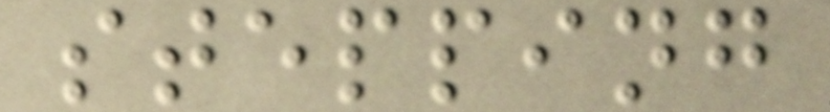stepping
